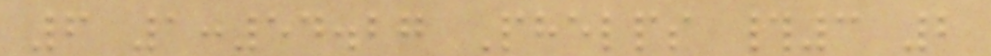6 1:54.27 Phelps #3 2
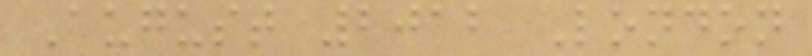August 2012 London
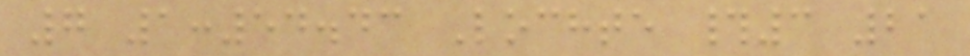7 1:54.43 Lochte #3 21
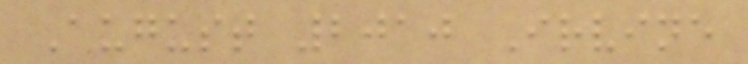August 2010 Irvine
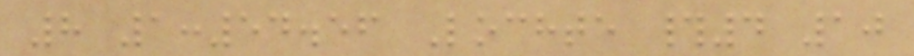8 1:54.56 Lochte #4 10
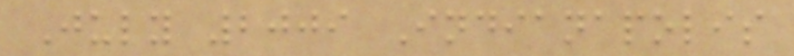July 2009 Indianapolis
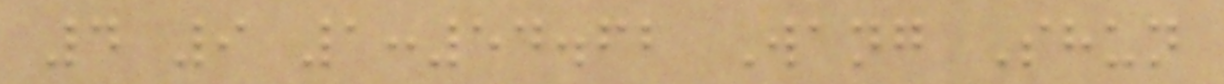4 9 1:54.62 Wang Shun
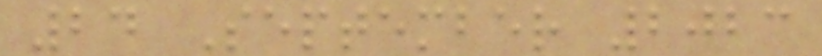24 September 2023
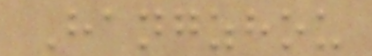Hangzhou
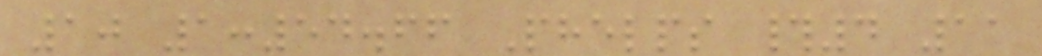10 1:54.66 Phelps #4 11
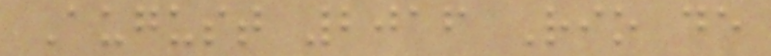August 2016 Rio de
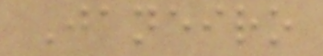Janeiro
